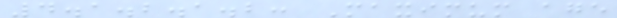4.1.2.1.2: Maximum age
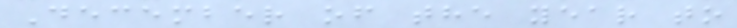December of the year to
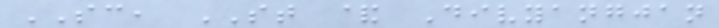SC, ST & Divyangjan
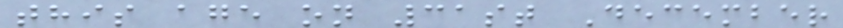this age on 31st December
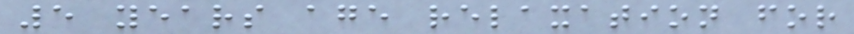5 years age relaxation for
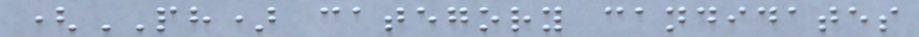(PH) category candidates
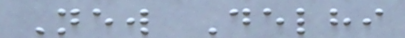New Delhi
